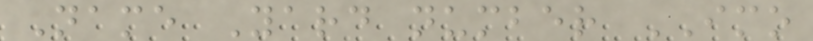Name Yard number IMO
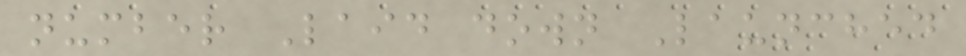number Laid down Launched
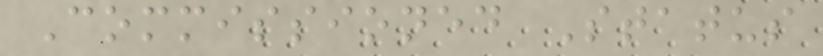Commissioned Status
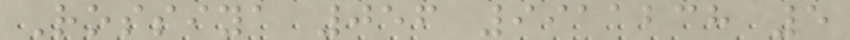Rossiya 056 9911238 5
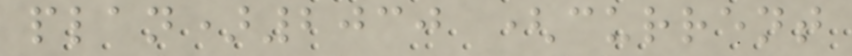plan)2030 (current
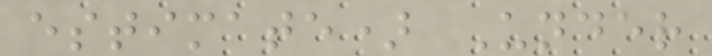estimate) Under
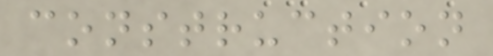construction
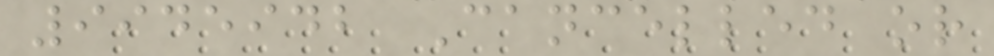9945942 Cancelled or
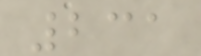231
